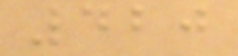420
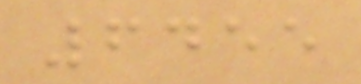6455
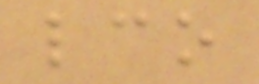lco
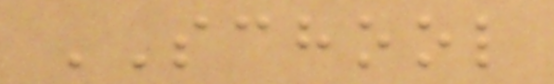SCHOOL
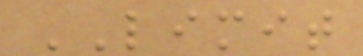LIMIT
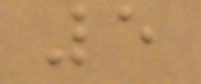5
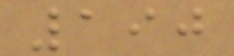190
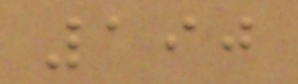190
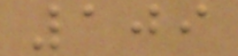109
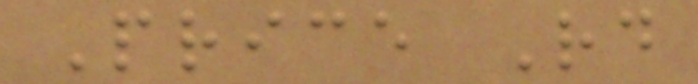Price Rd
